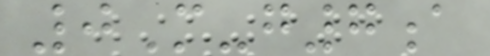0M-g7a
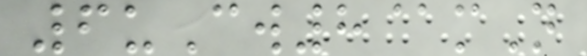6uCw8@mN
